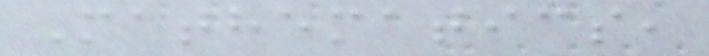Mathematics,
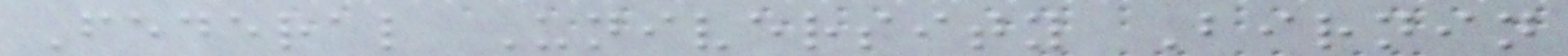Federal University Birnin
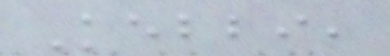Kebbi,
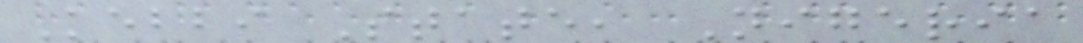Kebbi State, Nigeria
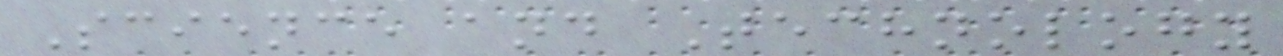Science and Technology
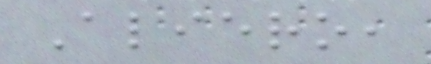Aliero,
